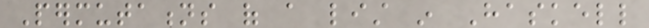Permutations of a list in Haskell
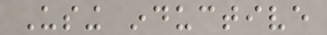Using inductive
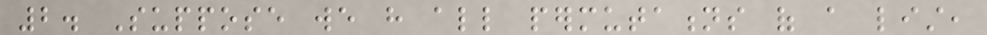2. Suppose we have all permutations of a list,
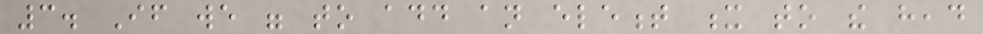3. If we were to add an element x to the head
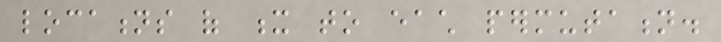locations of x to each permutation.
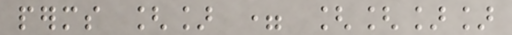perms [] = [[]]
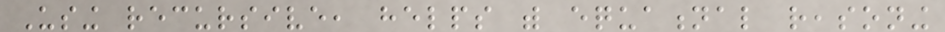Using recursive, helps with equational reasoning
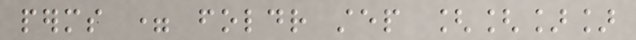perms = foldr step [[]]
